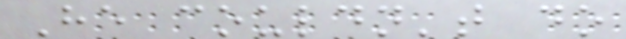He couldn't do
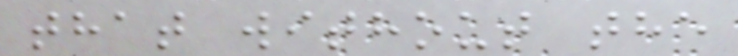that without the
